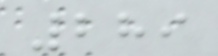289
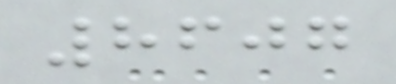8607
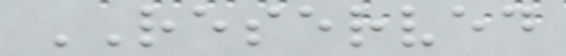RESERVED
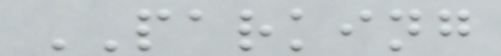PARKING
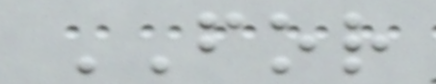FOR
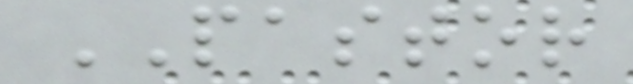PASTOR
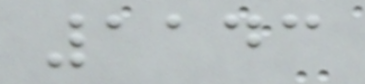1143
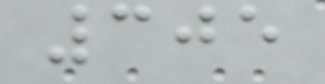305
